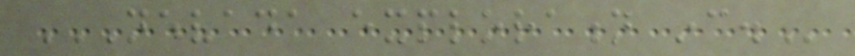NEVADA EXPLORATION INC.
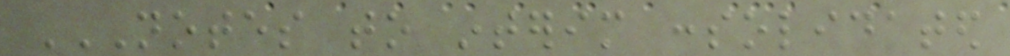NOTES TO INTERIM CONSOLIDATED
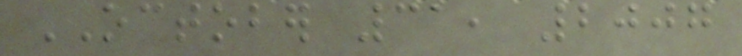OCTOBER 31, 2007
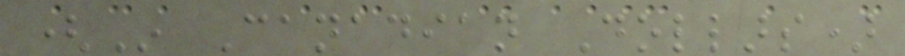(In Canadian Dollars)
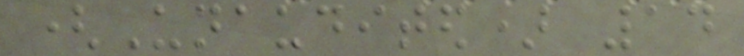(Unaudited) 14
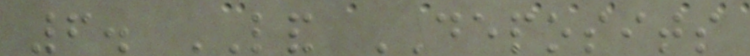6. LAND DEPOSITS
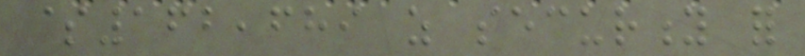$162,689 as security for
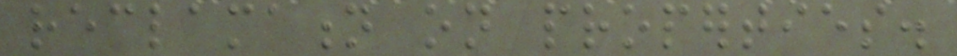reclamation on properties.
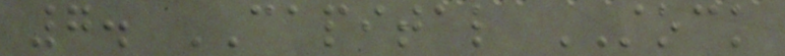7. CAPITAL STOCK
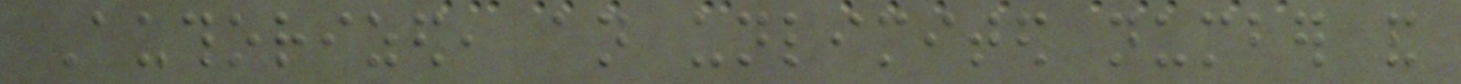Authorized, an unlimited number and
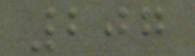207
